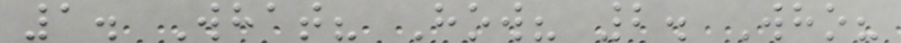1. What? How? 2. Who?
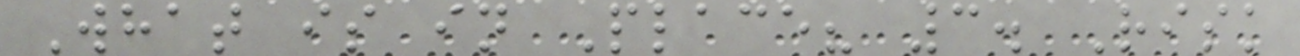What is in Place? 3. Risk
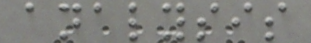analysis
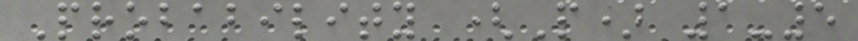Probability (P) 1-5
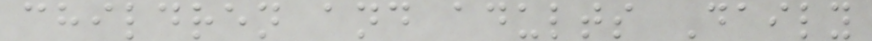children and adults Daily
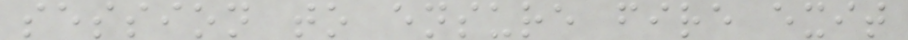session to ensure fire exit
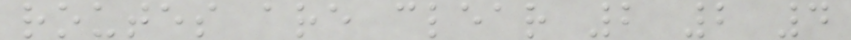routes are clear 2 2 4
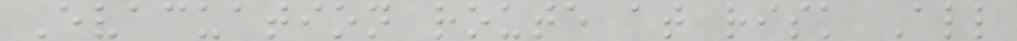Evacuation route at risk All
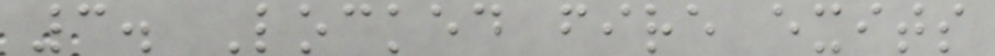3. Locked fire exits
